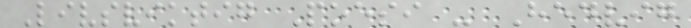Livsviktig Poesi - Hedvig
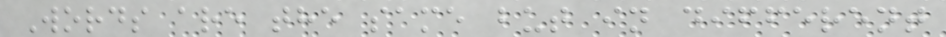Words are the same but in different
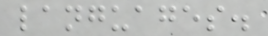languages.
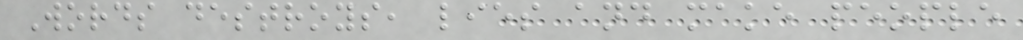Words destroys, lies and make people
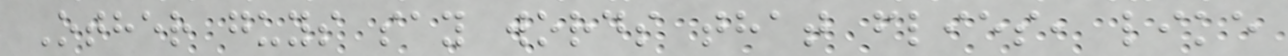Other guys say words that flies, like
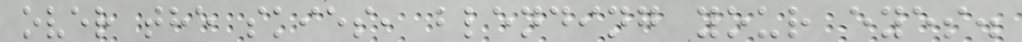over the skies, blending your eyes.
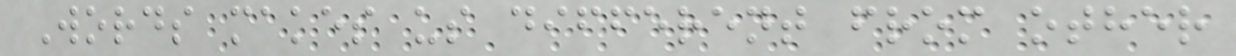Words makes us different from other
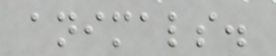animals.
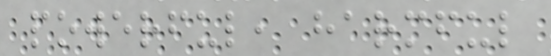powerful, harmful
